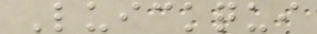Luickqui
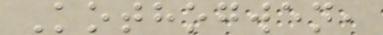Kothogwen,
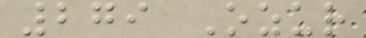279 Ozur
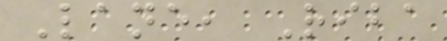Lane, Riba
